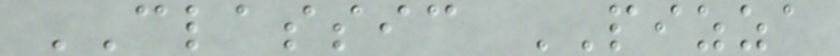CLASSIC PIZZA
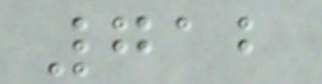712
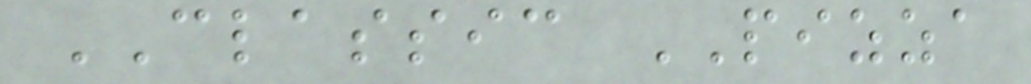CLASSIC PIZZA
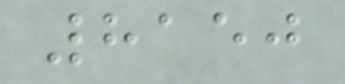8150
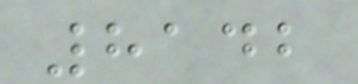8142
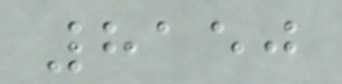8150
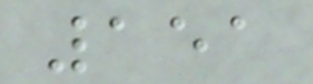151
